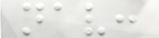nav:
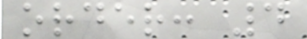order: 4
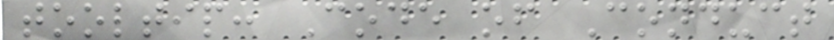tooltip: Code of Conduct
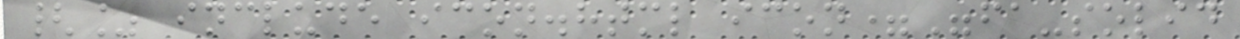{% include icon.html icon="fa-solid
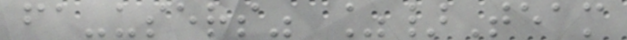fa-users" %}Team
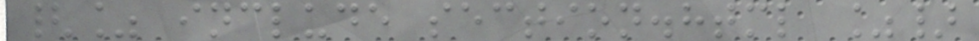{% include section.html %}
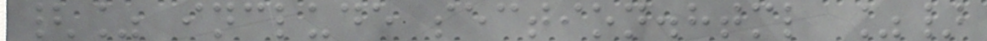{% include section.html %}
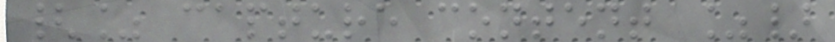{% capture content %}
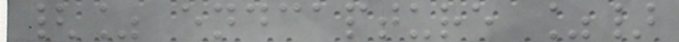{% endcapture %}
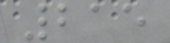215
